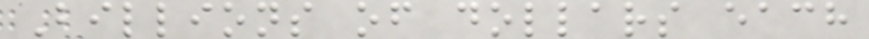Billions of dollars each
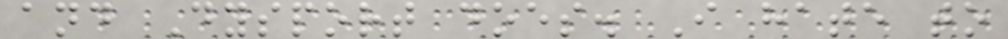and Dysport does. I hate to
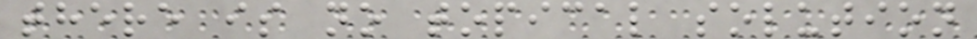there is no topical solution
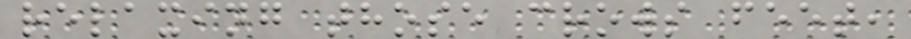relaxing those crows feet,
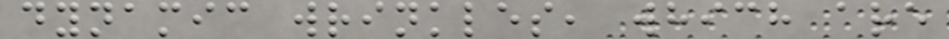dynamic wrinkles, which are
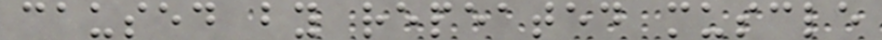caused by repeated muscle
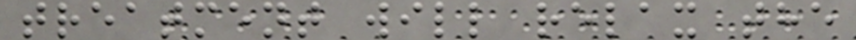treatment will relax the
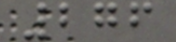276
